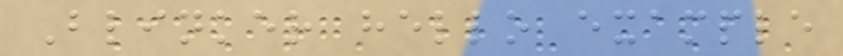Blinker hello example
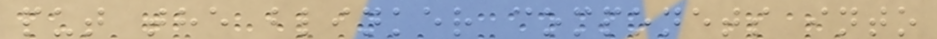put the blinker componets into
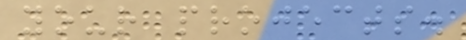your projects.
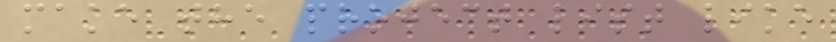make the project list like
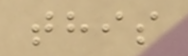this
